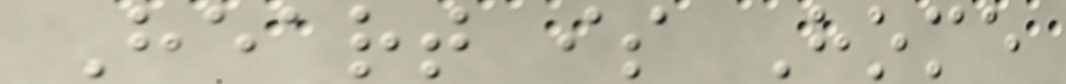Heart is Home
